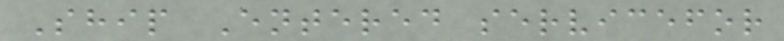Ship Entered servicefor
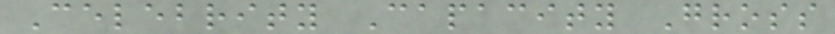Celebrity Capacity Gross
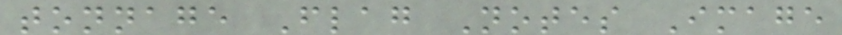tonnage Flag Notes Image
